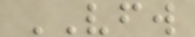VFW
